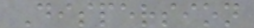Dispersion
